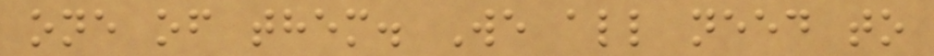one of them. We all need to
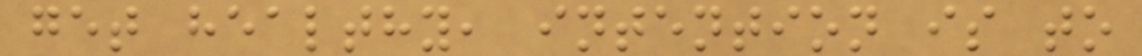get healthy, intention is to
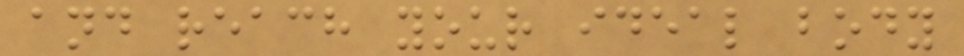and reach your ideal body
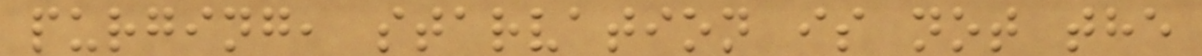purging, starvation is not the
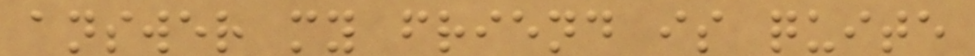answer my friend is quite
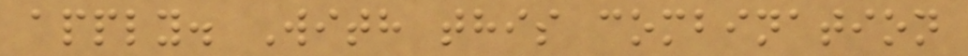apply. With this combination
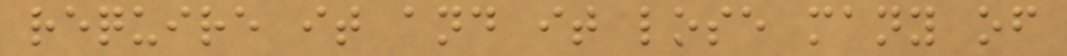require it and it lose many of
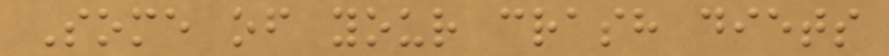Some of your crash diets
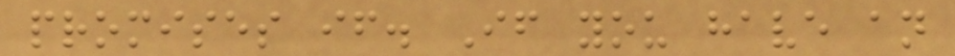promises if. If you have an
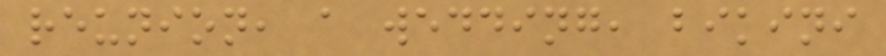reunion, a wedding, bikini
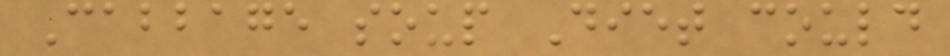Cabbage soup Diet could
